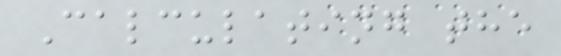Calculating the
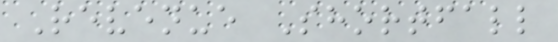Revenue Shortfall
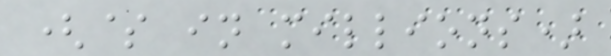($ in millions)
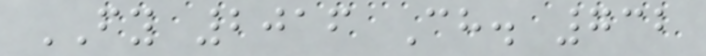FY 2016 Ch. 732
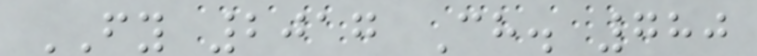FY 2017 Ch. 780
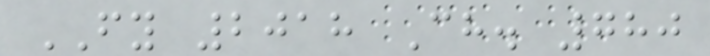FY 2018 Ch. 780
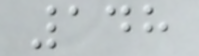148
